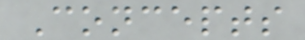Concepts
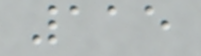115
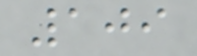109
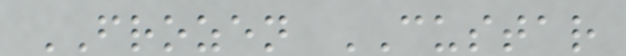FROZEN CUSTAR
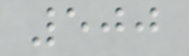500
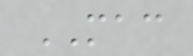MAC
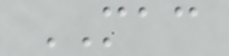MAC
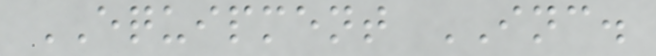EQUIPMENT INC.
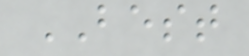BEST
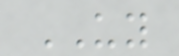UY
